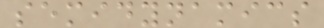semidynamics
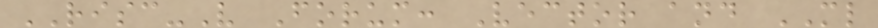RISC-V Forum: Vector and ML
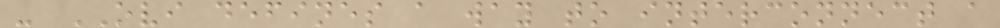- OVI defines a way to interconnect a
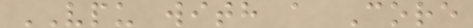VPU with a Core
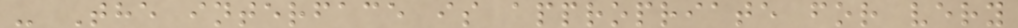- The interface is appropriate for very
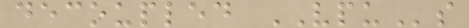decoupled VPUs
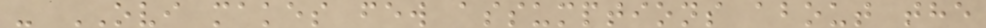- OVI makes few assumptions about the
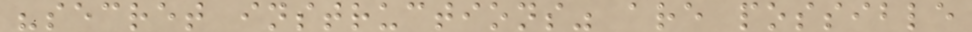"secret instructions" are possible
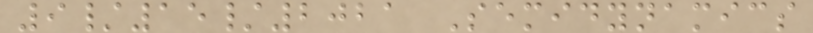9/15/2021 Semidynamics
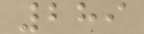289
